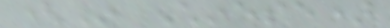(In Chinese)
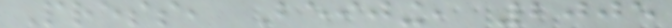Press, Beijing, 2005
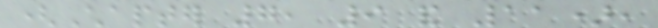(Chapter 7, 9 and 11),
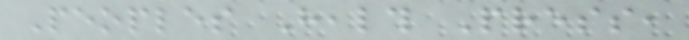Peoples Health Press,
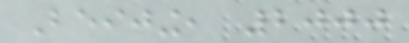Beijing, 2000
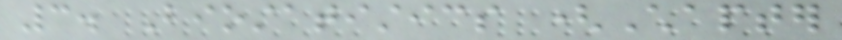3. Biostatistics (Chapter
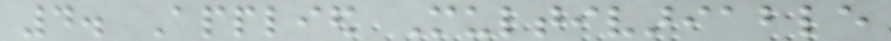4. Applied Multivariable
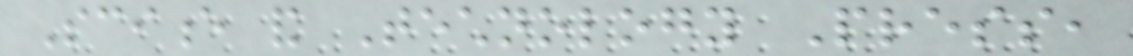Science and Technology Press,
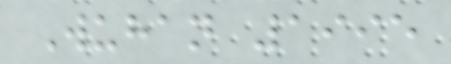Wuhan 1995
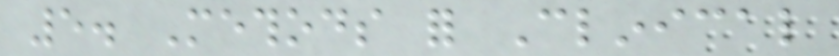5. Methods for Clinical
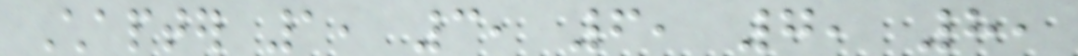Chapter 1, 3, 6, 7, 8,
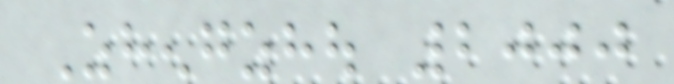Zhengzhou 2000
